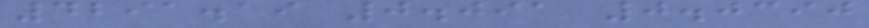4291.19 0.091 0.0390
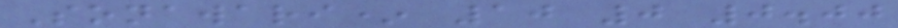Sonawari* 10 0 0.00
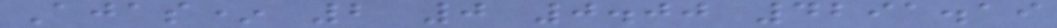Ajas* 2 0 0.00 4291.19
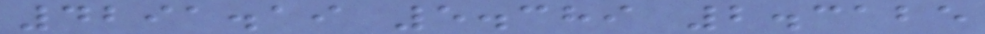4291.19 5.389 2.3125
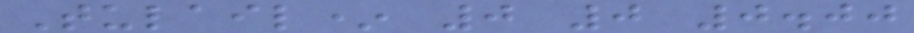Tulail* 0 0 0.00
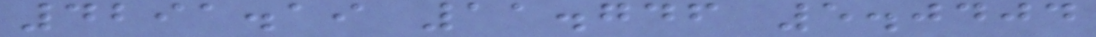4291.19 11.746 5.0404
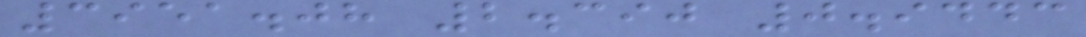3951.08 2.390 0.9443
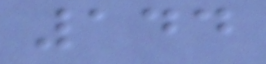144
